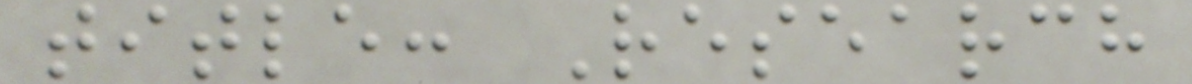title: Research
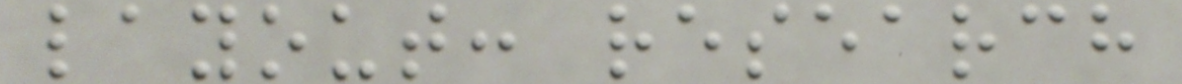layout: research
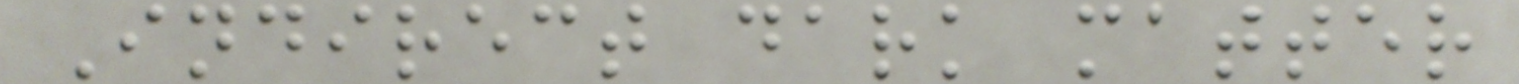Indirect dark matter
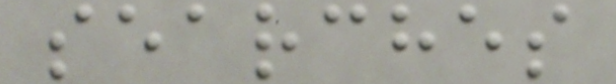searches
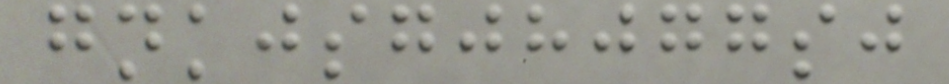gnkjsgjhjggsj
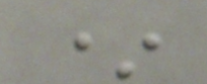*
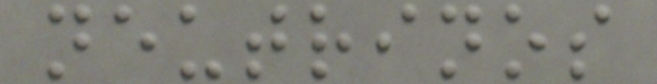neutrinos
